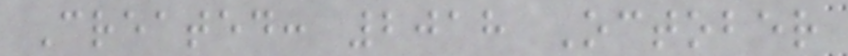Created: 2018 October
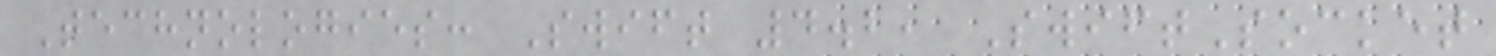Technologies: Swift 4.2, SwiftSocket
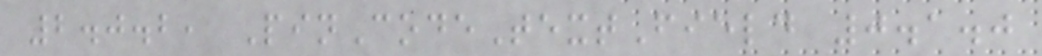2.0.2, PinCodeTextField 0.1.0
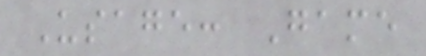Usage: Game
